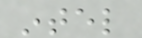intel
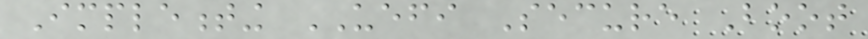Implementing UEFI Secure Boot
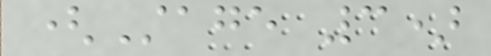(Stage 3)
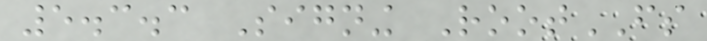5.3.3 Signing RootFS
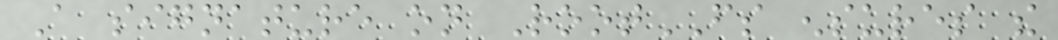A signature on RootFS ensures the
